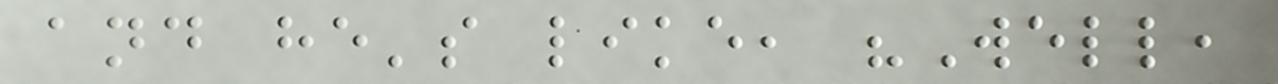and he's like, "Well,
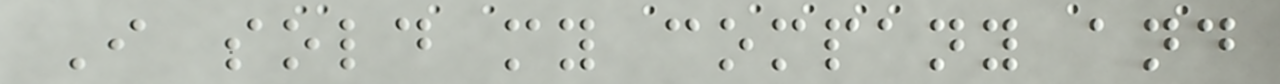I sold my company and
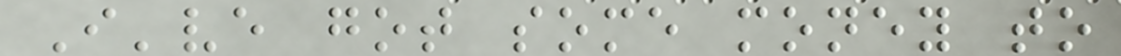I've got some money to
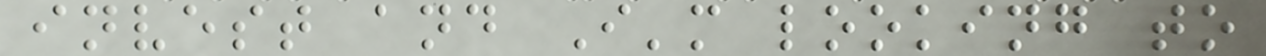invest and I'm looking to
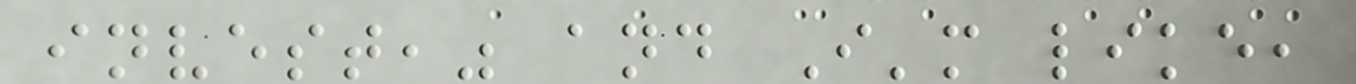invest," and I'm like,
